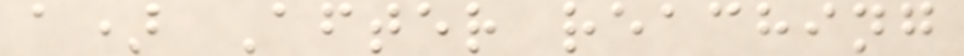a) After reaching
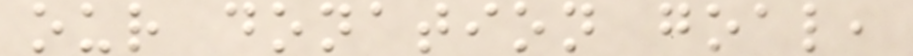our donation goal,
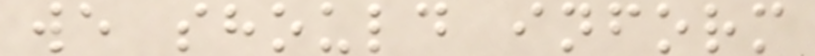we should inform
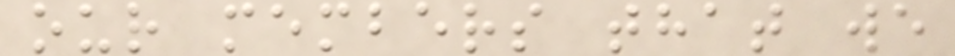our members that we
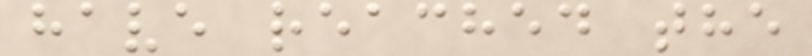have reached the
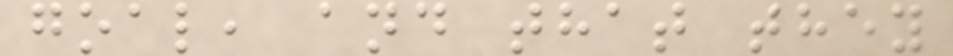goal, and that they
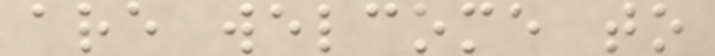are welcome to
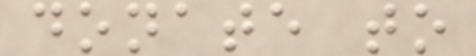donate to
